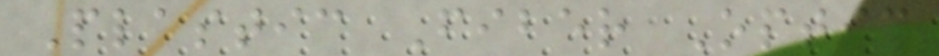Plastic Fiber Optic
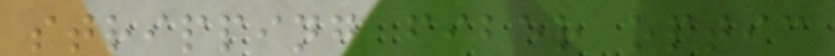stripping fiber optic
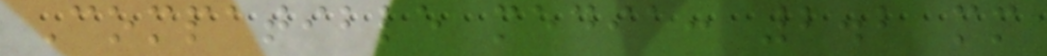Compatible media: 2.2 mm
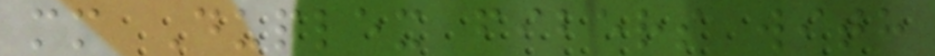mm Duplex fibers with
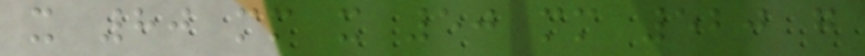x 80 mm x 50 mm 520 g
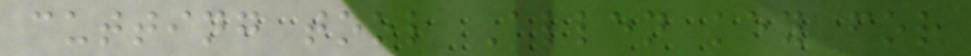cutting tool Allen key for
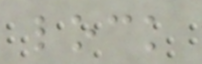lock
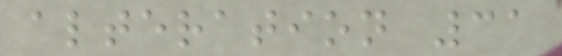alteration 31
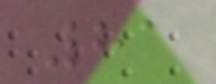81
